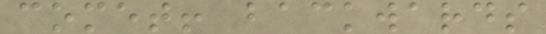comet! backwards
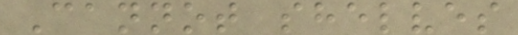Cannot shelves
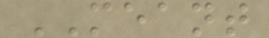MEANT
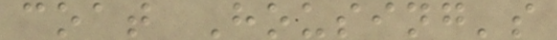coat Housing's
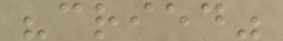"cried"
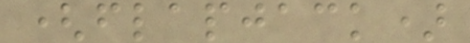(flapjack)
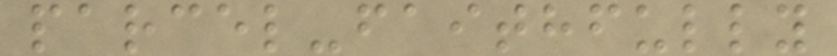parcel-faithfully
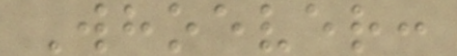Whoever:
